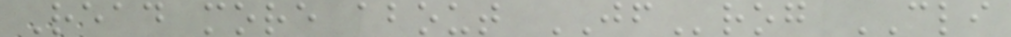Read more about JFrog CLI
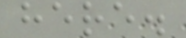here.
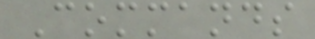Commands
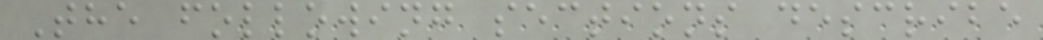The following sections describe
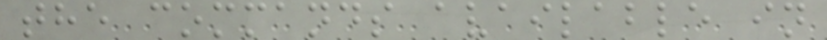the commands available in
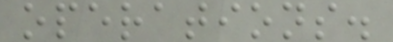operations.
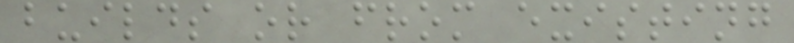builds or from existing
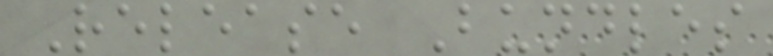Release Bundles
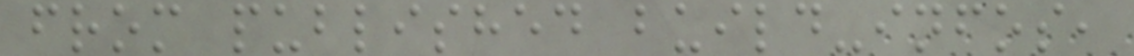from published build-infos,
